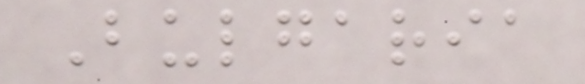Bulgaria
